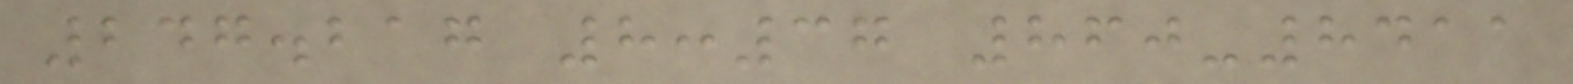247.217 8:37 860-8411
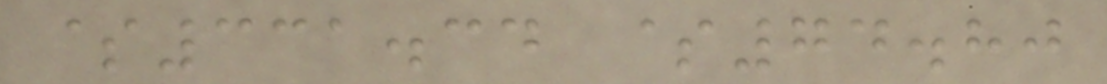$331.34 $74.80
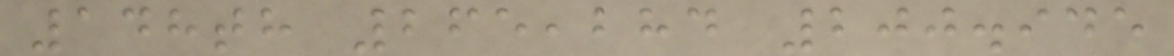148th 265,284 200.945
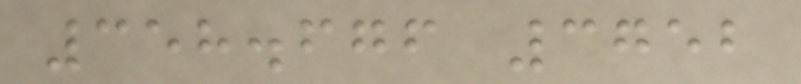358.676 3752
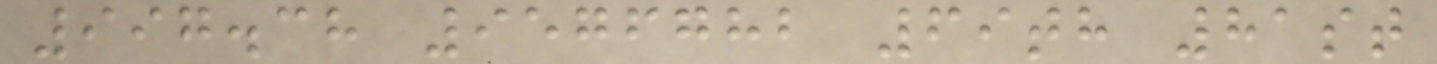997.38 9576782 69th 81st
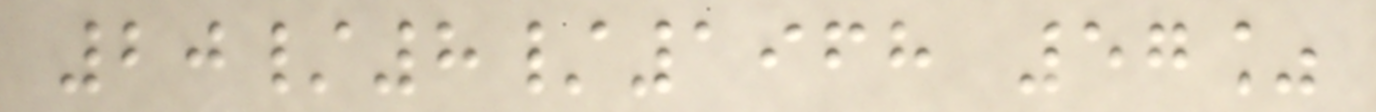20/8/1968 57%
